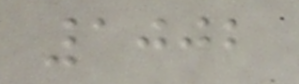1002
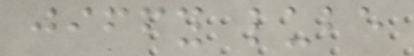jiffy lube
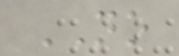NO
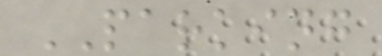PARKING
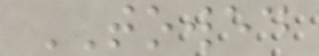TOWED
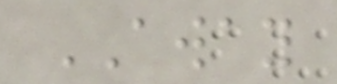AWAY
